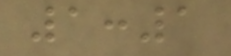1:1
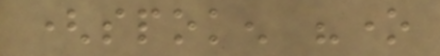(spoken "one
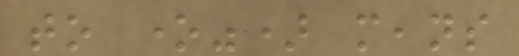to one") means
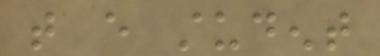that every student
